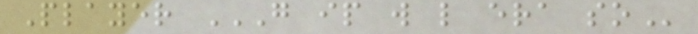Player G IP W L ERA SO
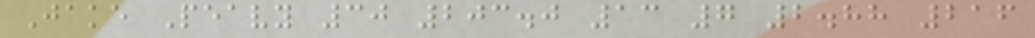Jake Peavy 30 203.0 13 7 2.88 216
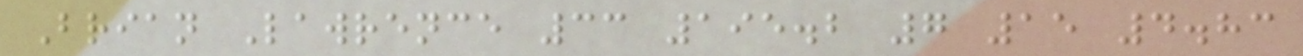Brian Lawrence 33 195.2 7 15 4.83
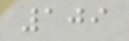109
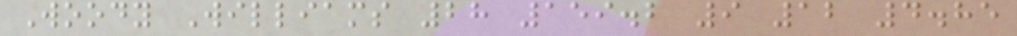Woody Williams 28 159.2 9 12 4.85
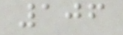106
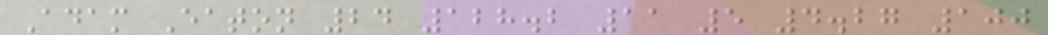Adam Eaton 24 128.2 11 5 4.27 100
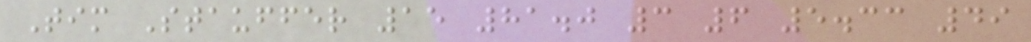Tim Stauffer 15 81.0 3 6 5.33 49
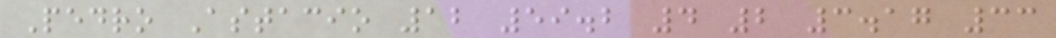Pedro Astacio 12 59.2 4 2 3.17 33
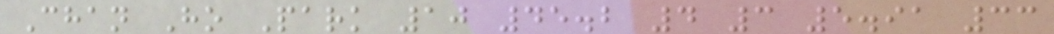Chan Ho Park 10 45.2 4 3 5.91 33
